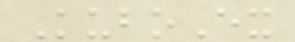KuboEx
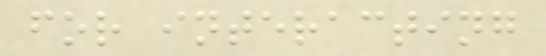for interacting
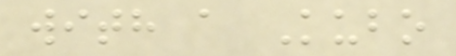with a Kubo
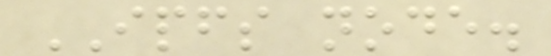IPFS node.
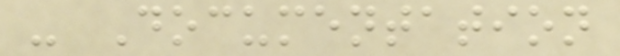- Documentation
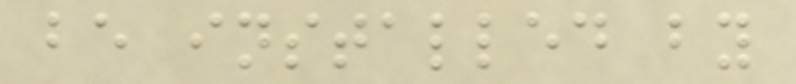be installed by
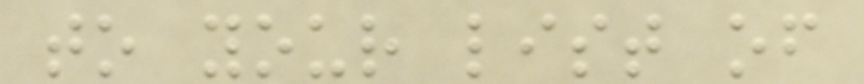to your list of
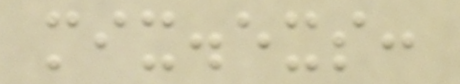mix.exs:
